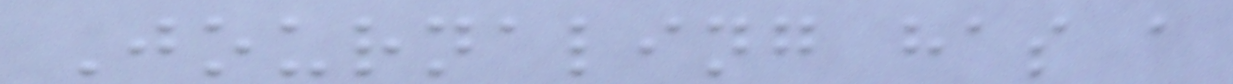Journaling has a
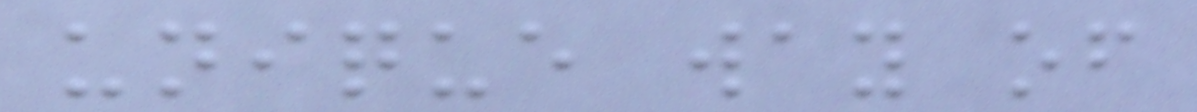unique way of
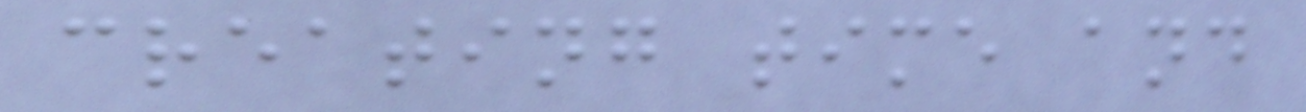creating time and
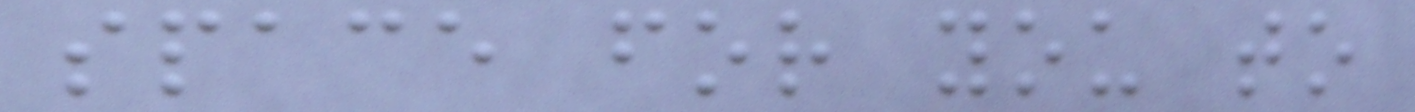space for you to
